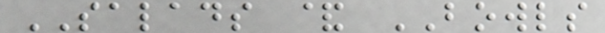SALADS & BOWLS
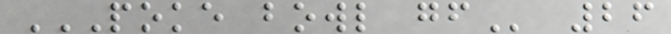POKE BOWL GF 26
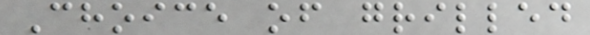Choice of grilled
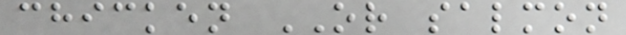chicken OR salmon
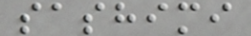sashimi
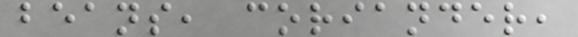beans, coriander,
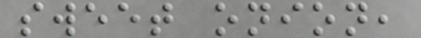sweet onion,
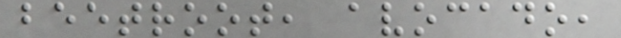beetroot, avocado,
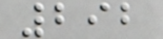292
